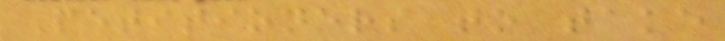Petitioners to take
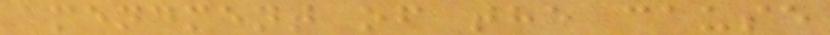amendment of the cause
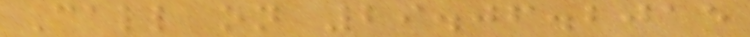Call on 29.06.2015
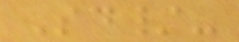Sd/-
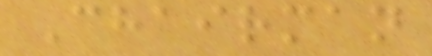Chairman
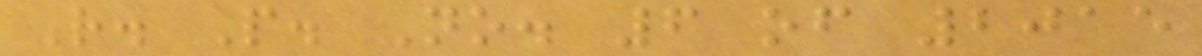R. P. No. 6 of 2015
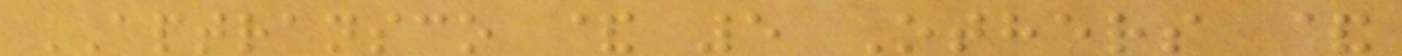APTRANSCO & 5 Others &
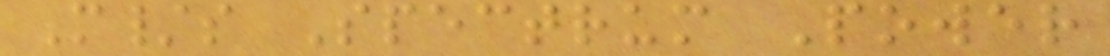M/s Spectrum Power
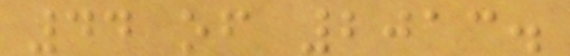44 of 2013.
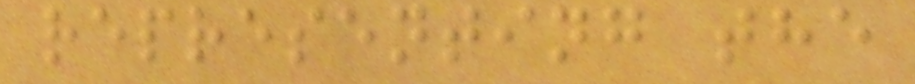representing the
